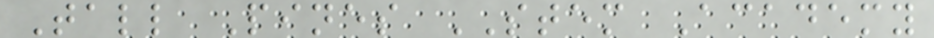Tall Pines STEM Academy
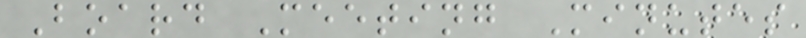Board Meeting Minutes
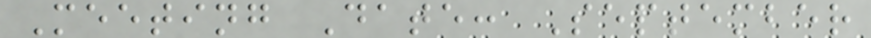Meeting Date: September
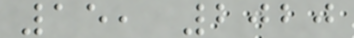15, 2020
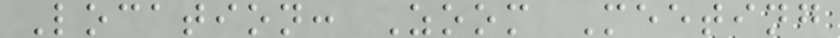Location: Zoom Meeting
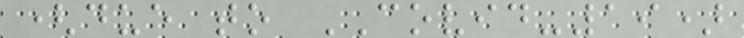(due to COVID-19)
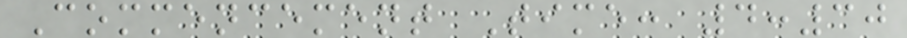Commencement Time: 4:30
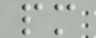pm
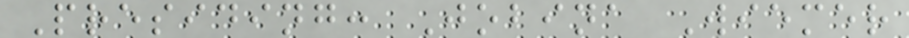Presiding: Jobina Wiemer
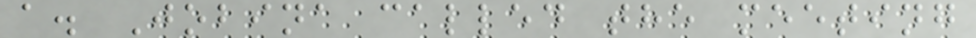a. Jobina called the meeting
